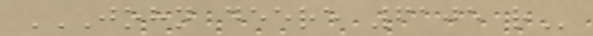JOHN DEERE 6105 R
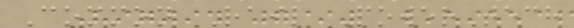Common Rail PowerTech
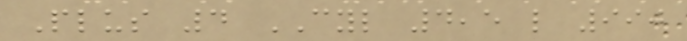Plus 4 CYL 4,5 l 990
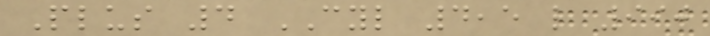Plus 4 CYL 4,5 l 990
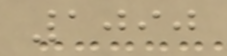1090
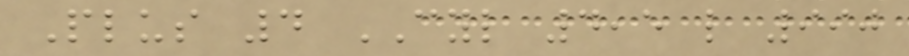Plus 4 CYL 4,5 l 990
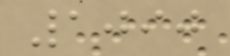1090
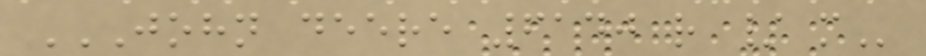JOHN DEERE 6140 R / M
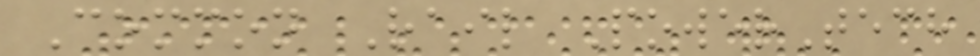Common Rail PowerTech
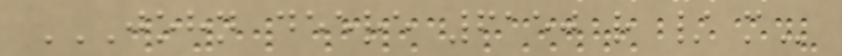JOHN DEERE 6150 R / M
